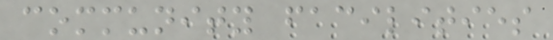community facilities
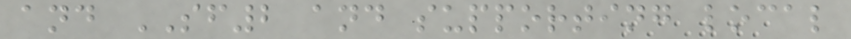and SF2 and supporting local
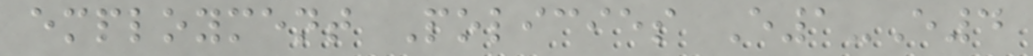employment Policies E1-E4
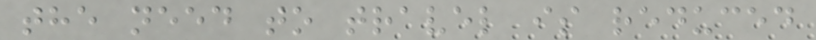the need to travel is reduced
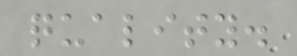quality.
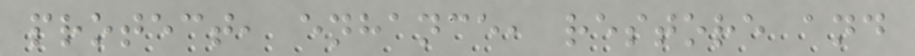protect, enhance, restore and
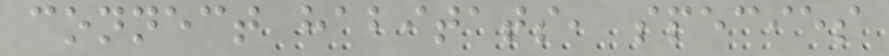connect habitats, species
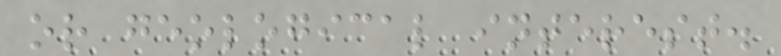or geological interest.
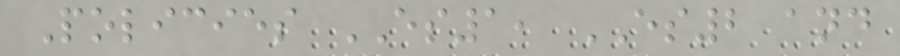Policies ES1, ES2 and
